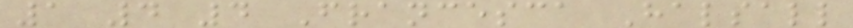1 4 4 Francesca Halsall
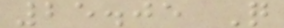25.05 Q
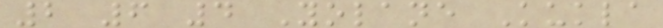2 6 4 Yolane Kukla
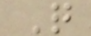Q
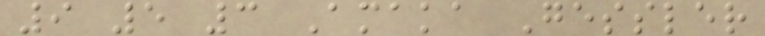9 5 3 Amaka Gessler
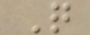Q
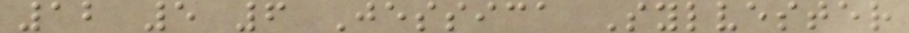12 5 6 Jessica Sylvester
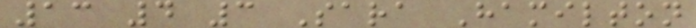13 4 3 Sara Hamilton
